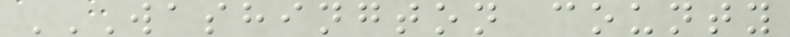WASHINGTON COUNTY
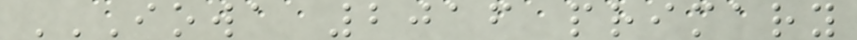IOWA 2016 PRIMARY
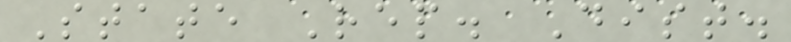State Rep. Dist.
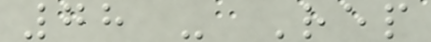78 - Rep
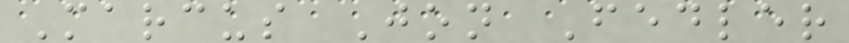Marcus Jon Fedler
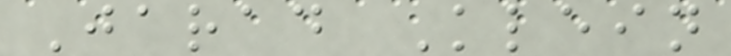Jarad Klein
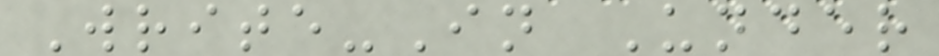Write-In Under
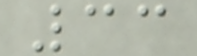33
